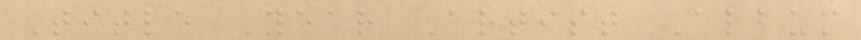Title Year Artist Album
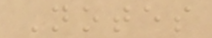Notes
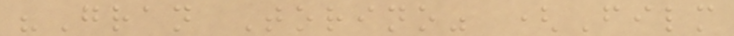"Gran Torino" (Film
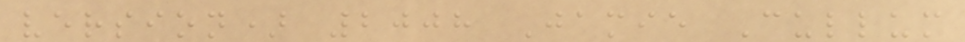version) 2008 Jamie Cullum
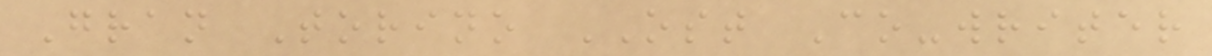Gran Torino OST Co-writer
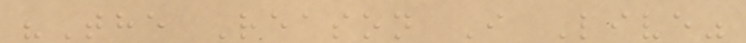"The Reason I Live"
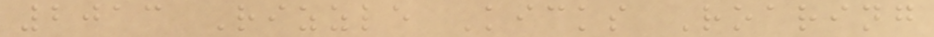2013 Rizzle Kicks Roaring
